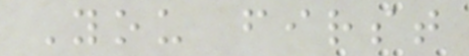You first
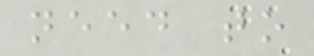need to
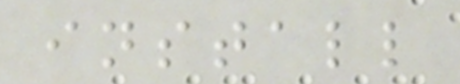install
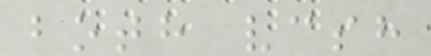both vcsh
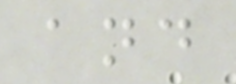and
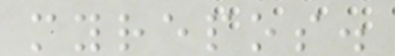myrepos.
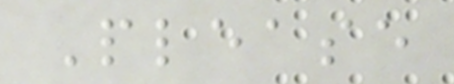Please
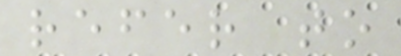refer to
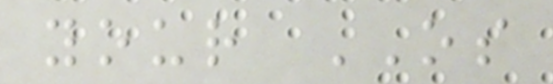your OS
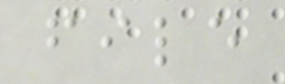file
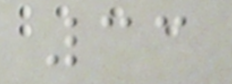33
